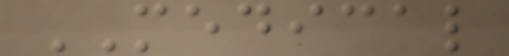MEDICAL
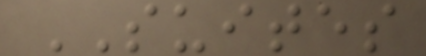SUITES
